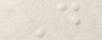D
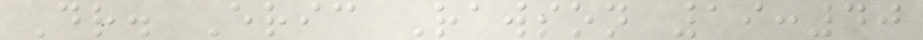Dr. Eric Rawson 19:40
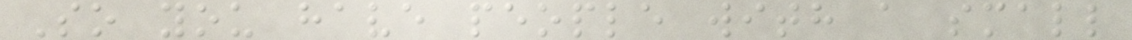So you have people with a small
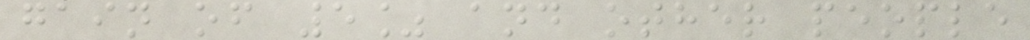gain of 5% and other people
